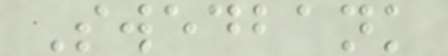Swedbank
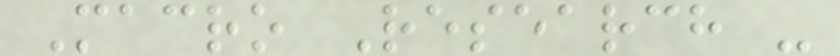Macro Research -
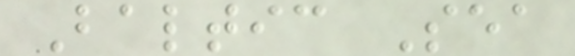Baltic Sea
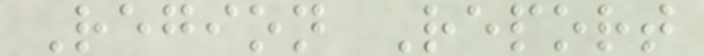Region Report
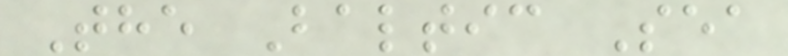The Baltic Sea
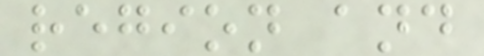region and
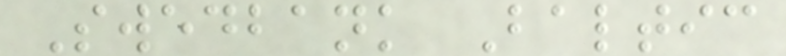Swedbank Baltic
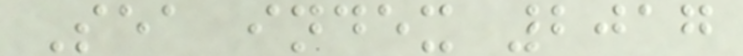Sea index 2017
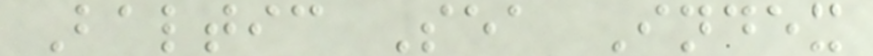Baltic Sea Index
